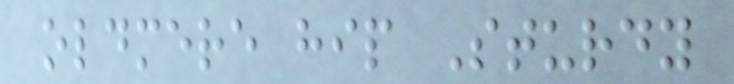oldmere hip Sturdy
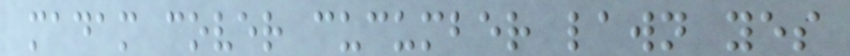madam cover cucumber lawn yes
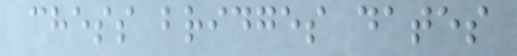chess bridges dates
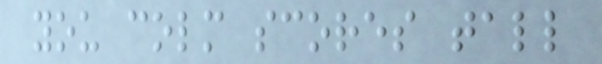you colm scores tall
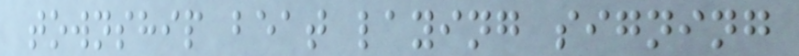township beat laying signing
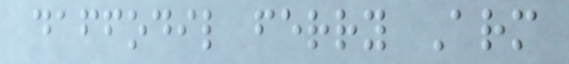daffodil ferry Arm
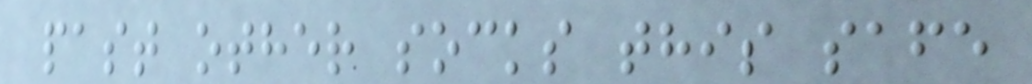past other socks this safe
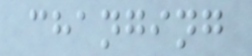changing
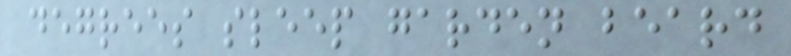degrees sleep garden beard
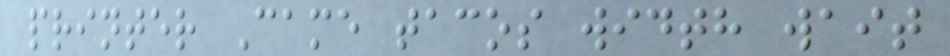printer Came tacos width wait
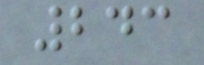243
